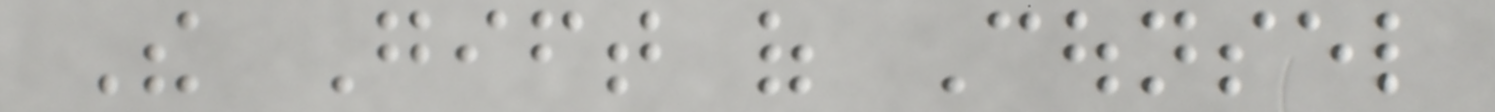The Gift of Counsel
